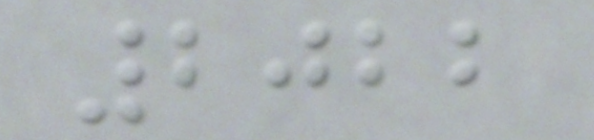2022
